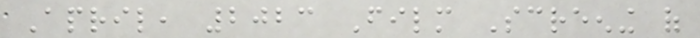April, 2023 Film Screening of
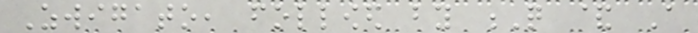Zwigato, followed by Q & A
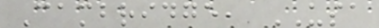Cambridge, USA
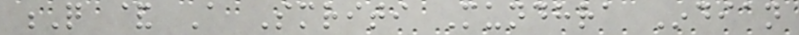Q & A Smriti Mundhra Indian
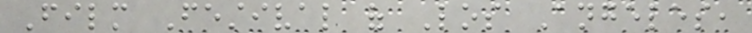Film Festival of Los Angeles,
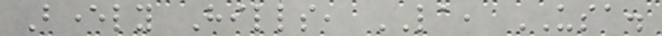Beverly Hills, LA, USA.
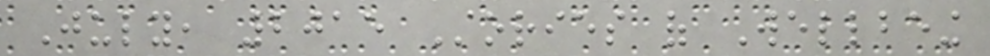July, 2015 Stories of Wellbeing
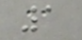1
